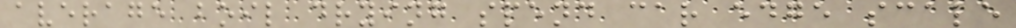average boil drying spend car edge scale
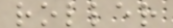roller
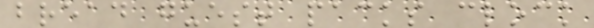bread guest packs clock
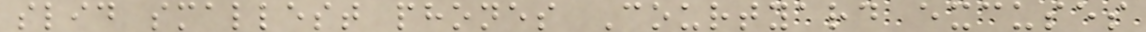slid smallest phones Courtyard excuses
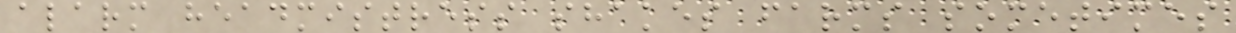alarm headmistress shakes farms sometimes
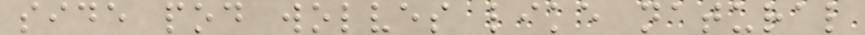side pod wolves like natural
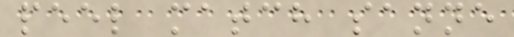peel match sanne
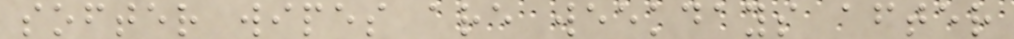softer wipes are weekdays after
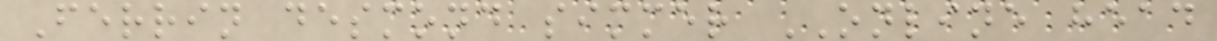Ferrin desmond simmer ONLINE head
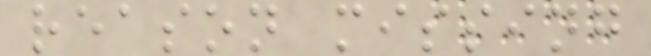reason missing
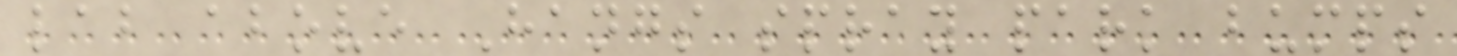lab above Hangs spray park bumps
